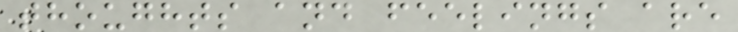thoughts and feelings are
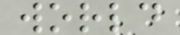world
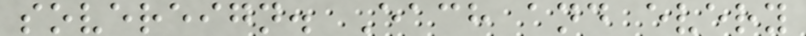sovereign. Each and every
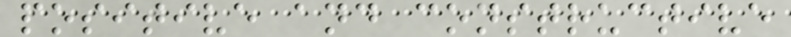positive and constructive
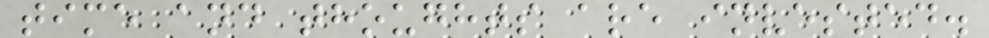time and thoughts are invested.
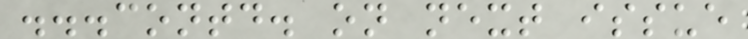...contd. on next issue
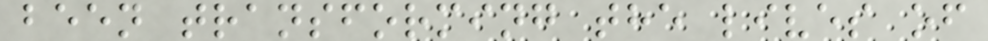been transforming the lives of
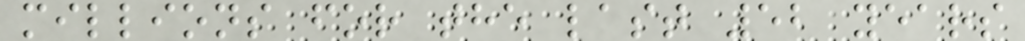millions for the last 52 years
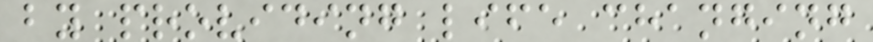by providing life changing
